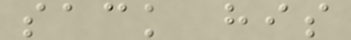sack his
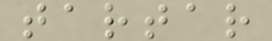tartar
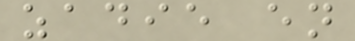zadie en
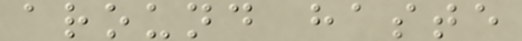around haste
